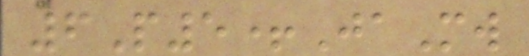6P5+JaMw
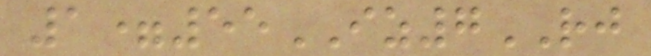1=55IZ7RJ
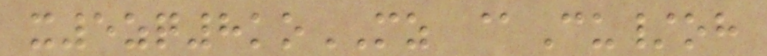x5zq8koMZ @Cu/oh
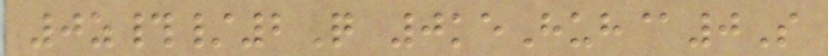0z#/2Q 0keHuh@0S
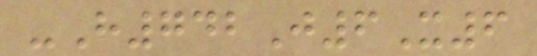-H742J6X6
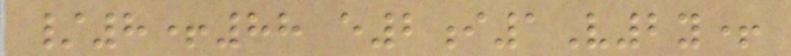/8+88 e2i1V2y+
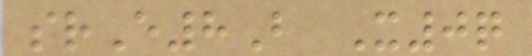srE8B X0q
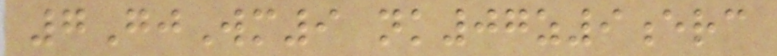7GjWm9 nk07z9erc
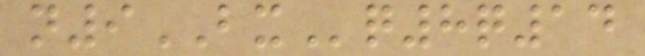n9BXq8q14
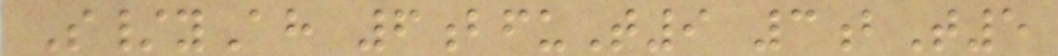S/yAh 6bfuT9 3bT5
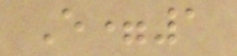E=1
